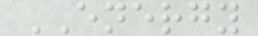ENERGY
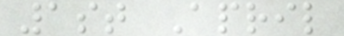1st April
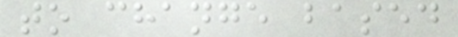to change based
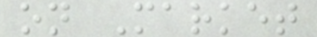on Market
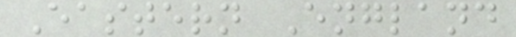Eastern England
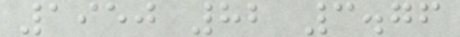1950 82 3.76
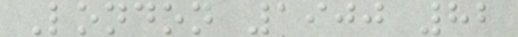London 1900 82
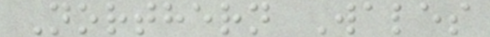Northern Wales
